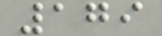179
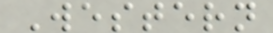Western
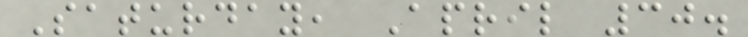Saturday, April 30.
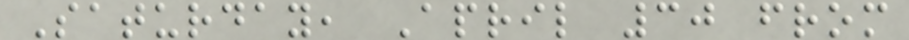Saturday, April 30 from
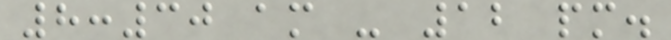8:30 am - 12 pm.
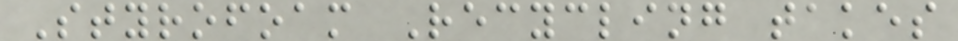Styrofoam Recycling takes
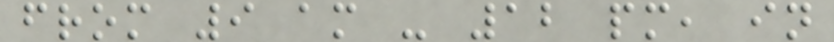from 9 am - 12 pm, in
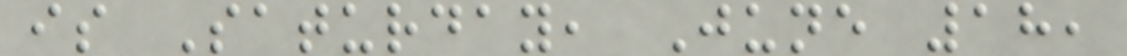is Saturday, June 18,
